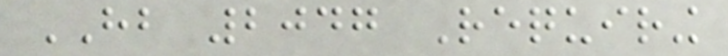HB 2047 Requiring
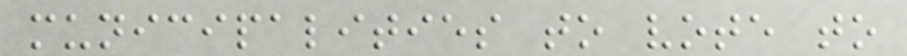municipalities to vote to
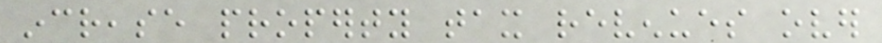increase property tax revenues over
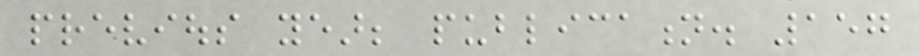previous year; publication. 157
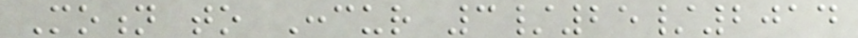Motion to Concur 3/25/2014
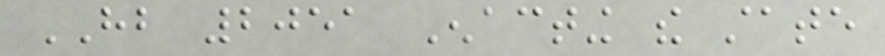HB 2051 Enacting the state
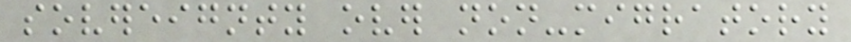sovereignty over non-migratory
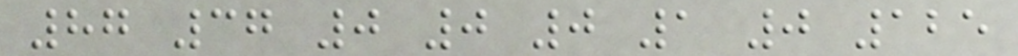87 37 0 0 0 1 0 125
